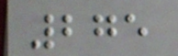275
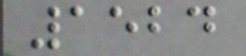1524
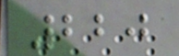220
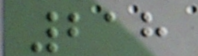218
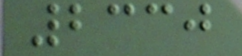2330
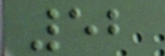52
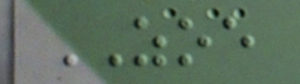ZOE
